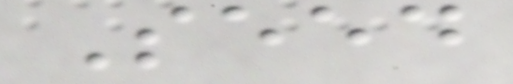Seed
